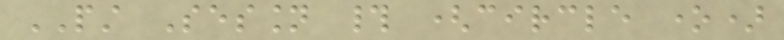PST Session # (circle one)
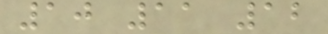10 11 12
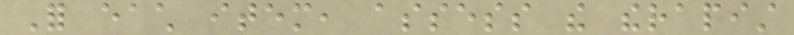For each item, assess the therapist
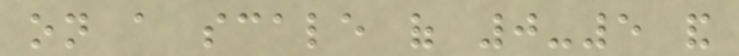on a scale of 0-5 and
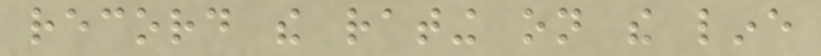record the rating on the line
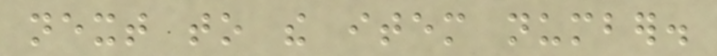next to the item number.
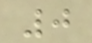0
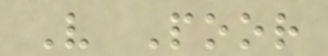Very Poor
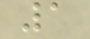1
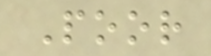Poor
